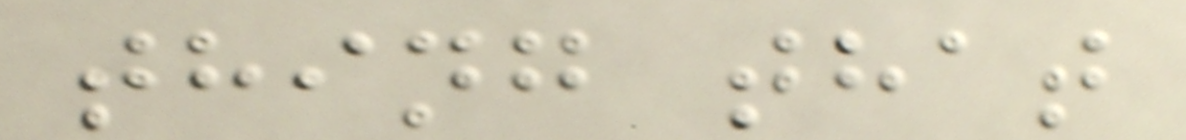thing that
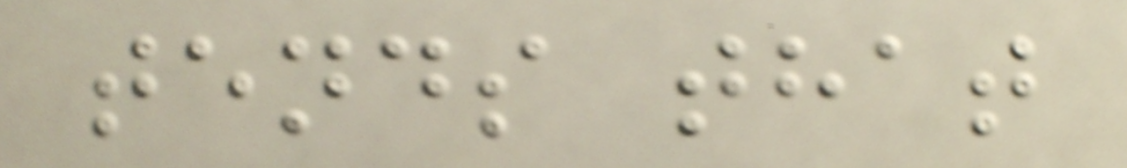tends that
